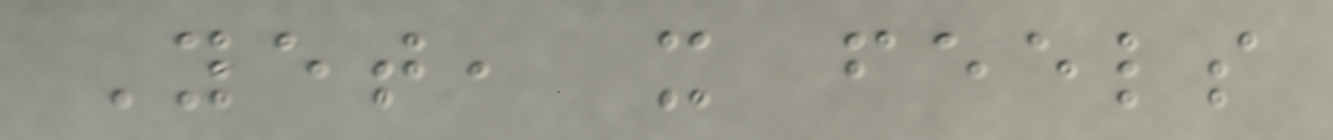Yet, it feels
